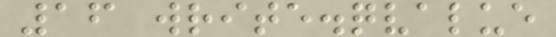16 write.qvalue
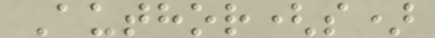Author(s)
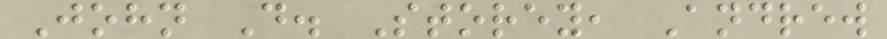John D. Storey, Andrew
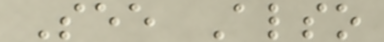See Also
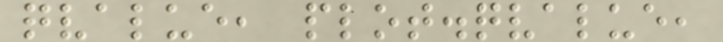qvalue, plot.qvalue,
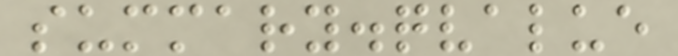summary.qvalue
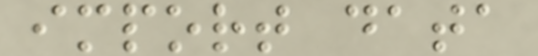import data
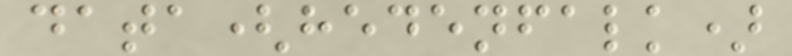data(hedenfalk)
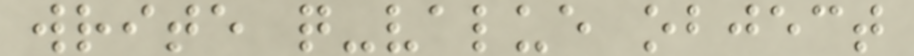write q-value object
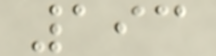193
